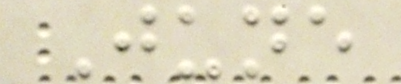June
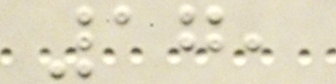17,
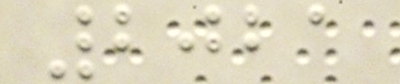2021
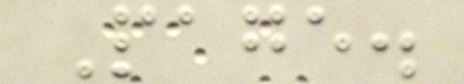Page.
